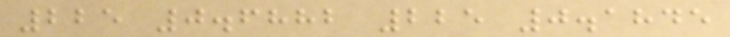225 0.6882 225 0.1845
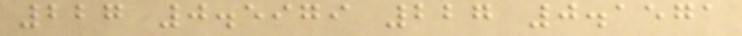227 0.5979 227 0.1571
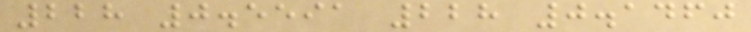228 0.5591 228 0.1460
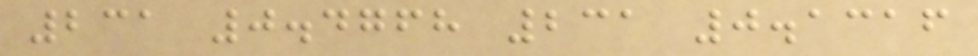231 0.4768 231 0.1316
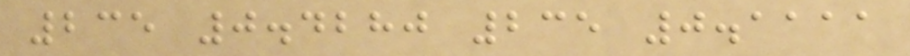235 0.4280 235 0.1111
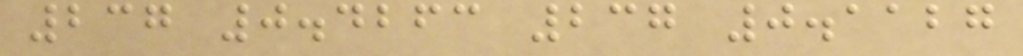237 0.4263 237 0.1127
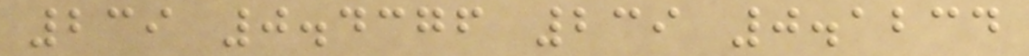239 0.4376 239 0.1234
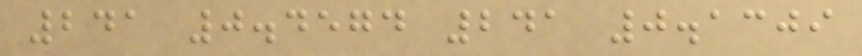241 0.4574 241 0.1309
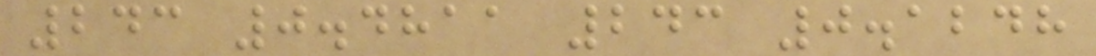243 0.4811 243 0.1248
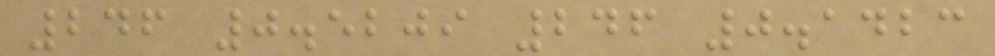246 0.5209 246 0.1423
